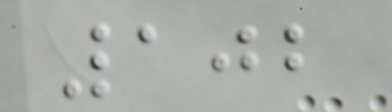102
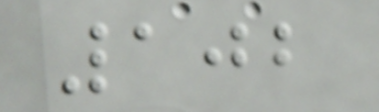102
